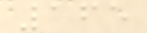165
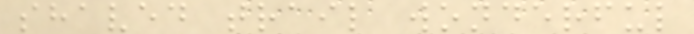shaved trail wonderful
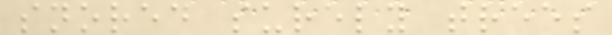snored surely trees
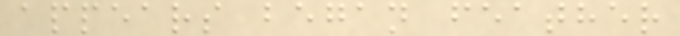appears began feather
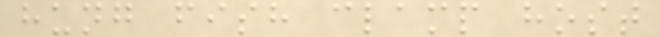hung fish clamp host
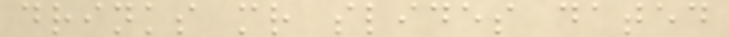drinks mr slides dated
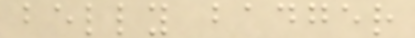belly badger
